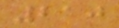210
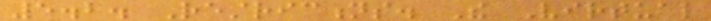5.2. Restrictions. The Virtual
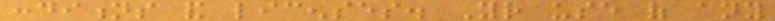conditions and licenses. Your use of any
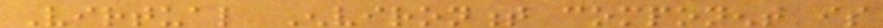Virtual Environment component is
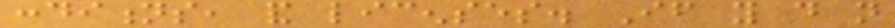conditions, and licenses. If you do not
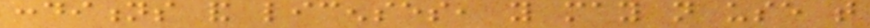conditions and licenses, you may not use that
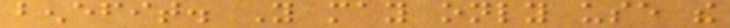benefit. You may only use the
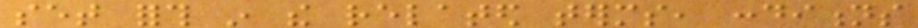set forth in the related terms, conditions
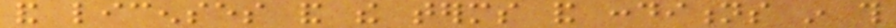and licenses and the terms and conditions in this
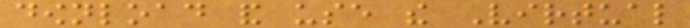download and use the Virtual
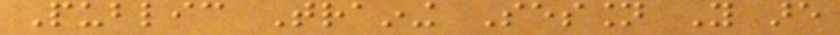Public Training Session You are
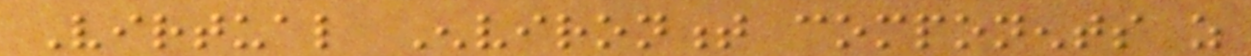Virtual Environment components as
